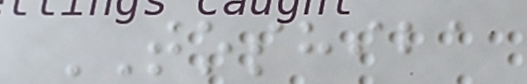TOSHIBA
